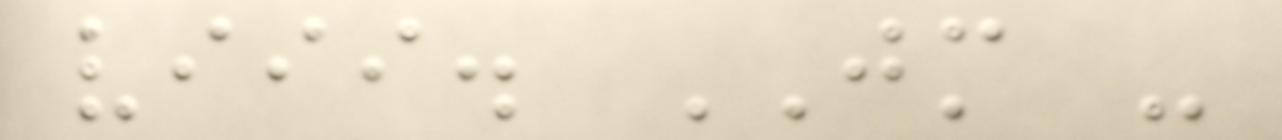viii. JM -
